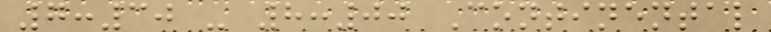7:30 - 8:00 Continental
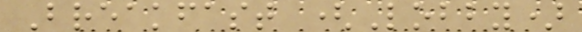Breakfast (Lobby)
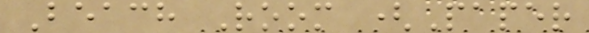Beach Room (Paper
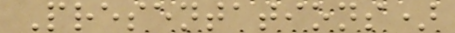Presentations)
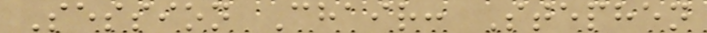Session Chair: Stephen
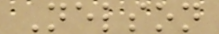Nelson
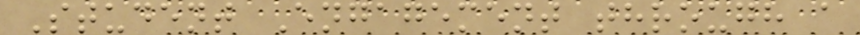Student Engagement through a
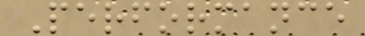Performance
